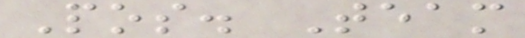Pos. Team
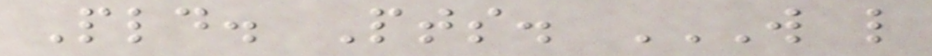Pld. Pts. W L
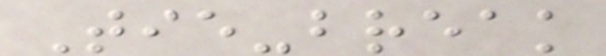Tie-break
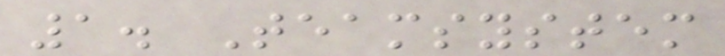1. Teamsystem
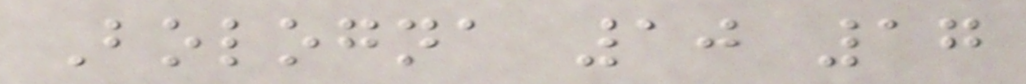Bologna 10 17
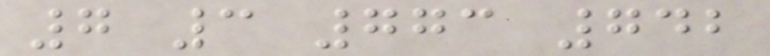7 3 773 742
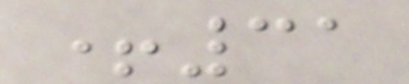+31
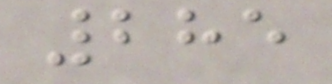285
